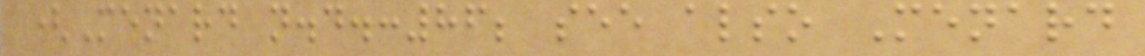(Menard n.d.:86; see also Menard
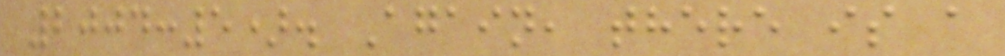2004:5). Again, there is a
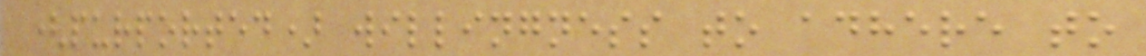(purported) willingness to adhere to
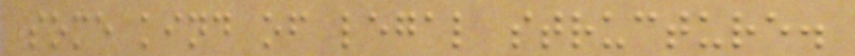some kind of legal structure.
